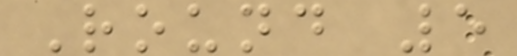Round 5
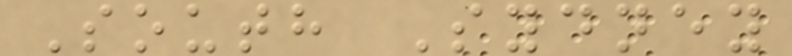South Sydney
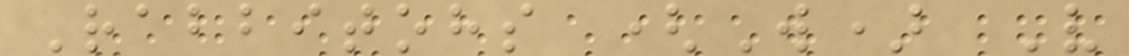Rabbitohs (W) V
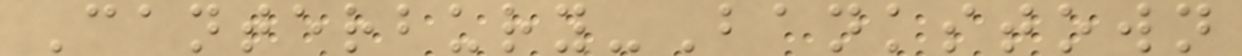Canterbury-Bankstown
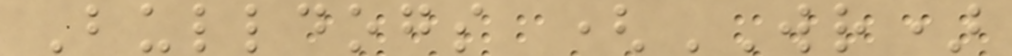Bulldogs (WR)
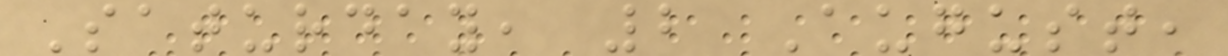Saturday, 2 August,
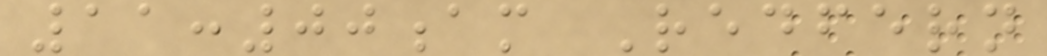11:00am Redfern
